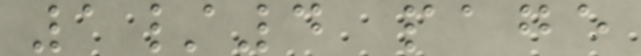1/4 page
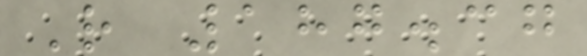R 187.37
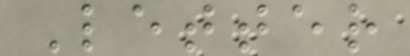Letter
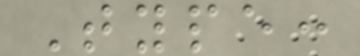Type:
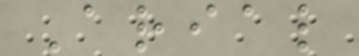Arial
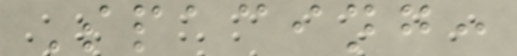Spacing:
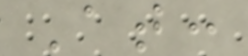At:
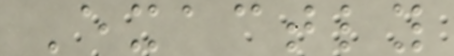Exactly
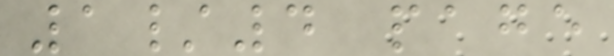1/4 page
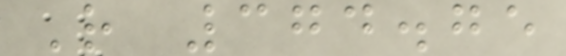R 374.75
